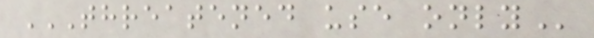THREATENED USE ONLY
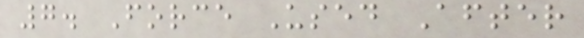7. Force Used After
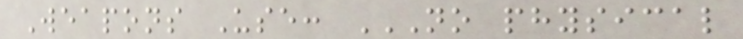Weapons Use: NO PHYSICAL
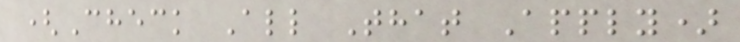(Check All That Apply)
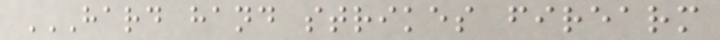HARD HAND STRIKES FIREARM
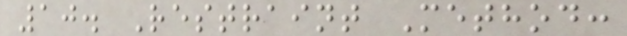10. Restraint Method:
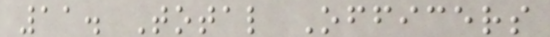11. Total Officers
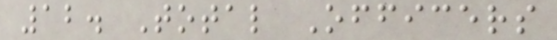12. Total Officers
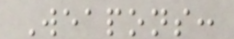Weapons:
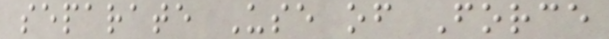separate Use of Force
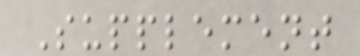Supplement
